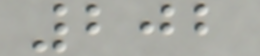202
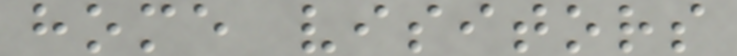home visitors
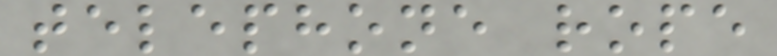telephone rope
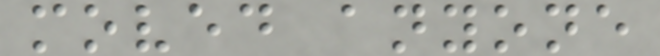moved anyone
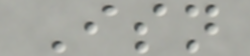Isn
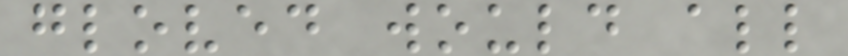gloved would all
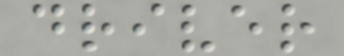driver
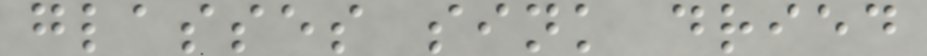glasses sink dried
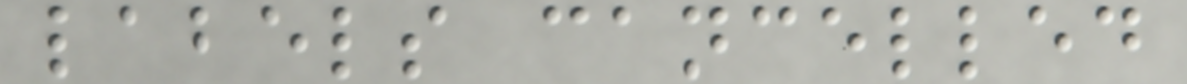labels cancelled
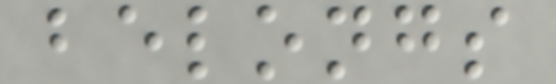belongs
